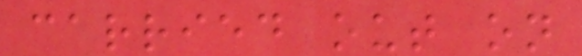carried out on
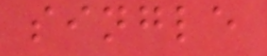single
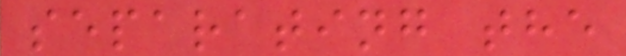separating the
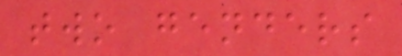two genders
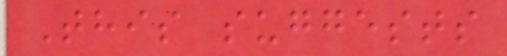This suggests
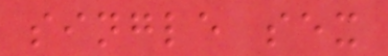single sex
